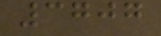3707
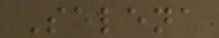Selena
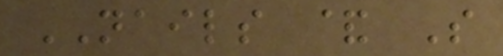NAILS & S
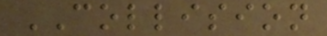COLLISION
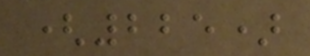(225)
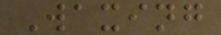Waxing
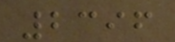2396
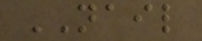NAIL
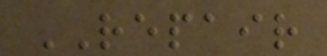REPAIR
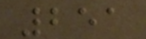251
